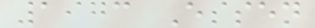1973 Essen
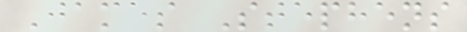James Stephens
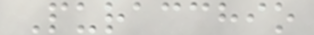Puracchio
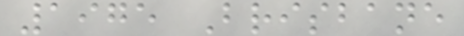1975 Brisbane
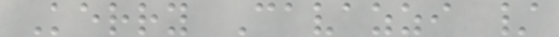Kerry Cavazzi /
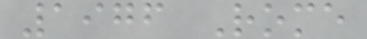1976 Rome
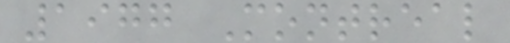1977 Montreal
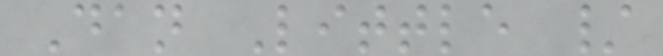Dan Little /
